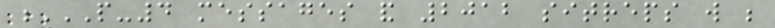P-4 MESSAGES AND 2012 SITREPS WILL BE
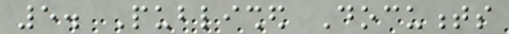5. Published Documents
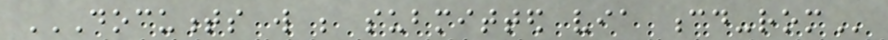DOCUMENTS WILL BE SUBMITTED VIA CD-ROM
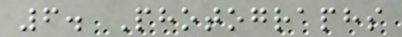6. Photographs
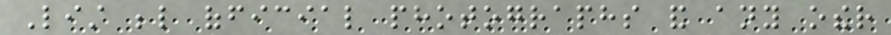List below official photographs and any other
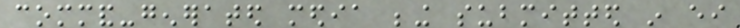command-generated media being submitted in either
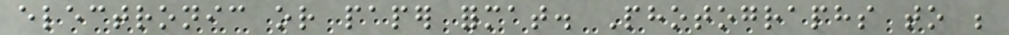electronic or paper format. Photographs to be
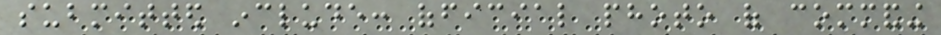submitted include: official photo of commanding
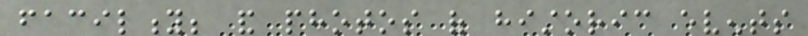facility; and photos of historic events
